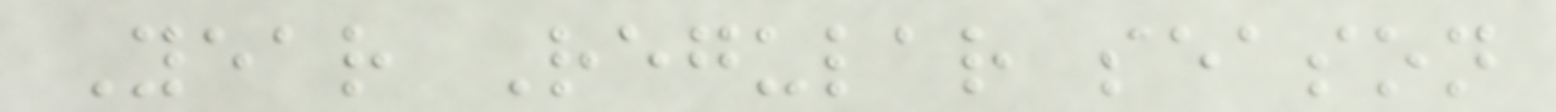Year Regular season
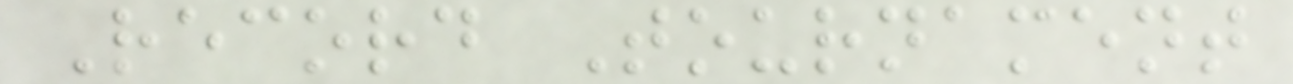Record Tournament
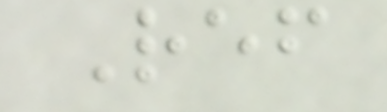Ref
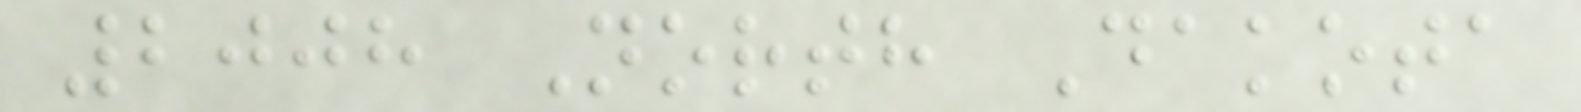2008 North Dakota
